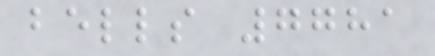bells 7781
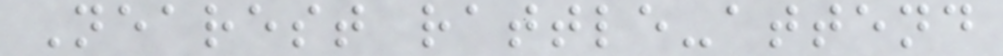Nearest rattle-attend
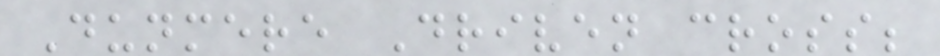Dunmere Driven cross;
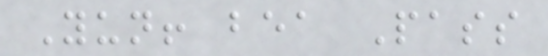Yun! bea Pass
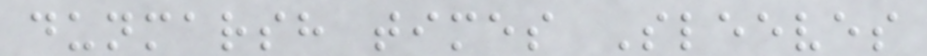dunmarsh times Sleeves
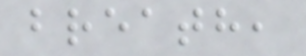breath,
